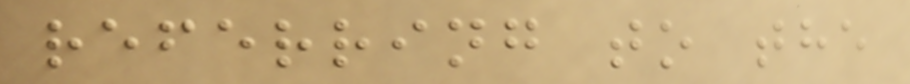referring to the
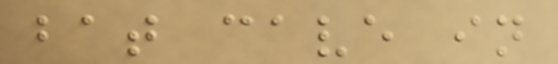bat cave in
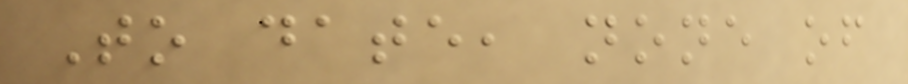To date, none of
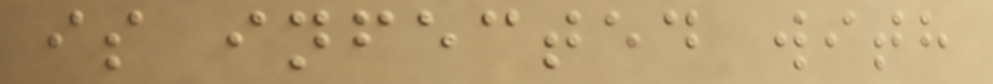is infected with
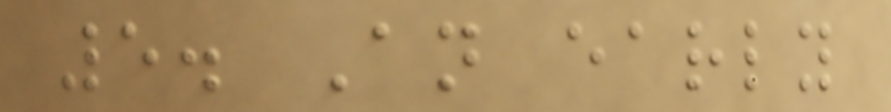5. An early
